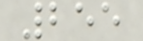255
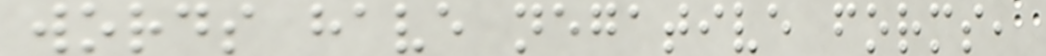words have negative forms,
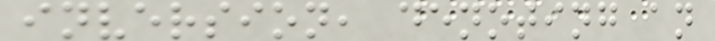inversion, denoting an
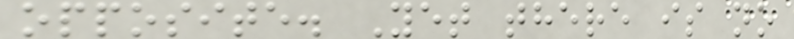opposite. Yet there is no
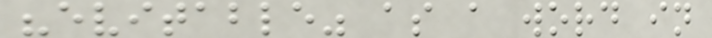"evitable" as a word in
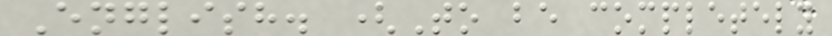English. (To be completely
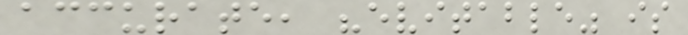accurate, "evitable" is
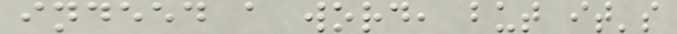indeed a word, but it's
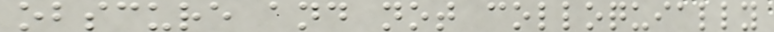obscure and not colloquially
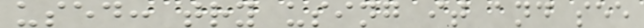used: try using it and see
